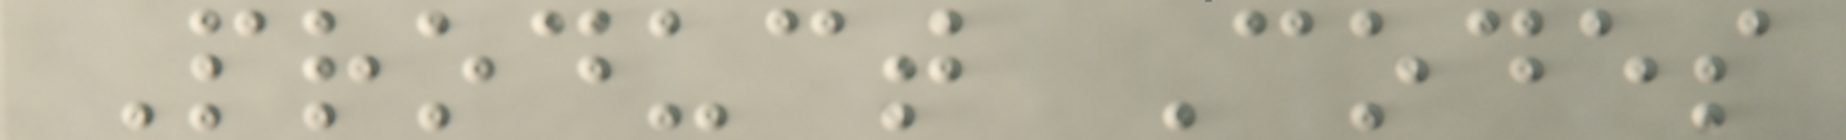Product Codes
